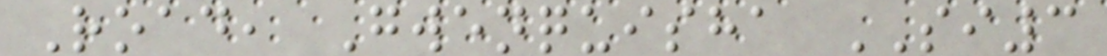Road, Gwenquisha SI3
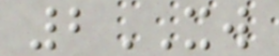2XW
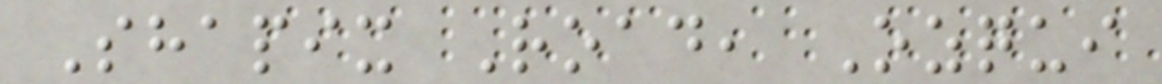Shapix Road, Ozqui
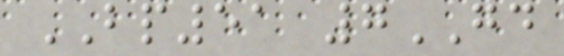BP51 7GD
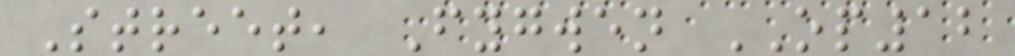Street, Fygwen OP12
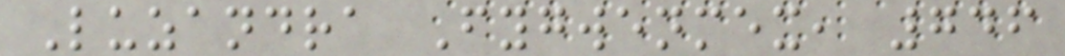Luzandra Fygwenmex, 746
